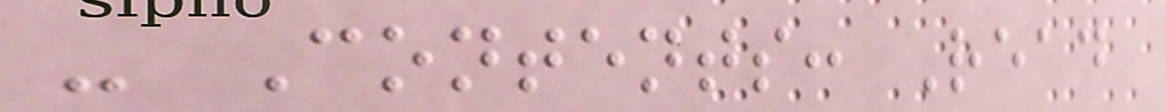- Contents: Read
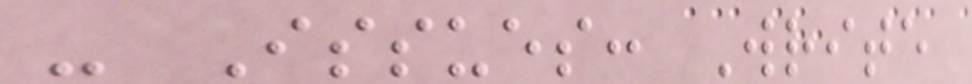- Issues: Write
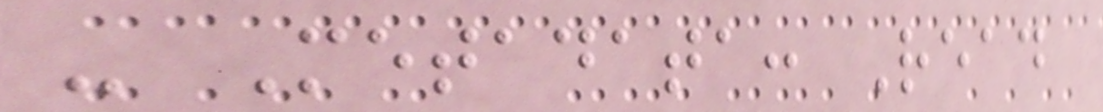- Metadata: Read
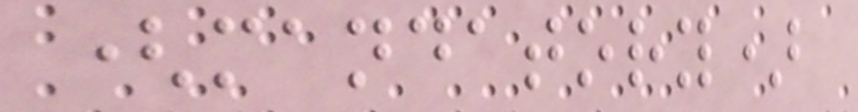(mandatory)
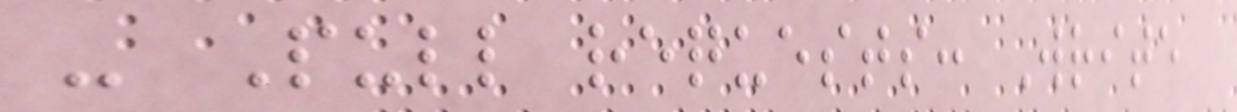- Pull requests: Write
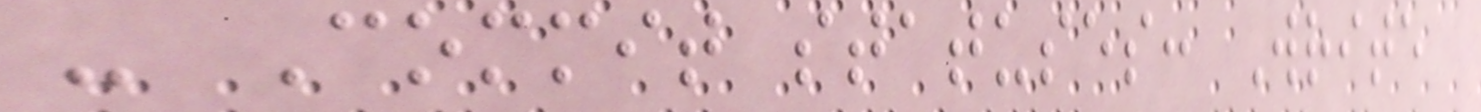- Commit statuses: Write
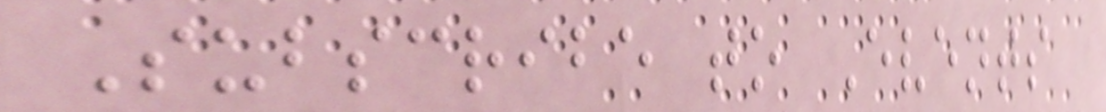Subscribe to Events
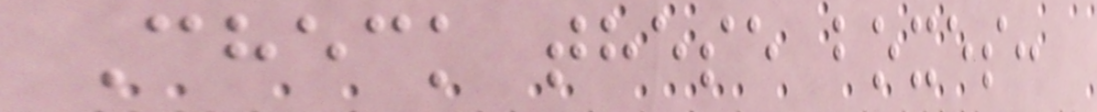Check these boxes:
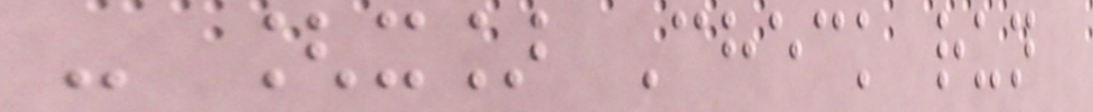- [x] Check run
